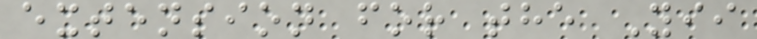extension for the Yii
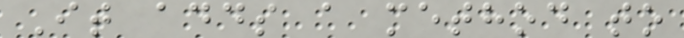It adds a method to
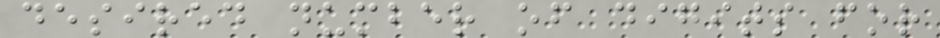desired number of digits for
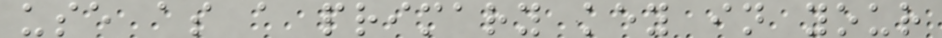use as a primary key in your
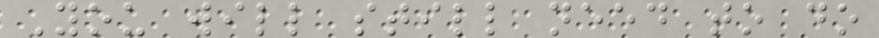You will still need to do
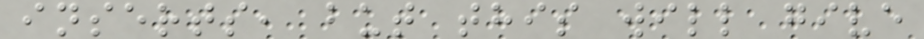inserts, but this will give
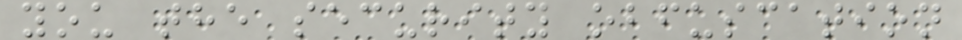you the security obfuscation
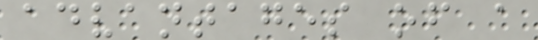advantages of a
